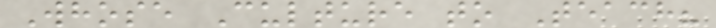Whose Culture to Teach?
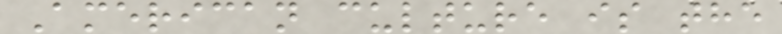American culture is the
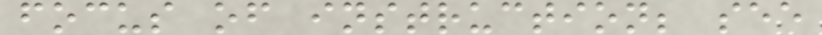focus of instruction; see
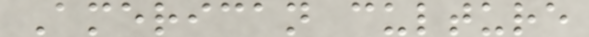American culture
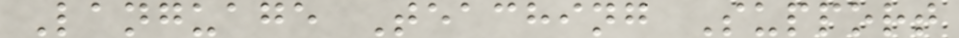Language Teaching Support
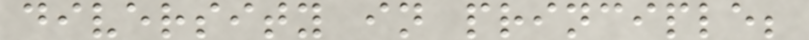diversity in principle;
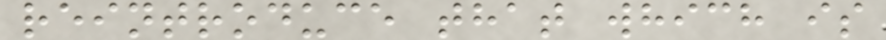reintroduce that which is
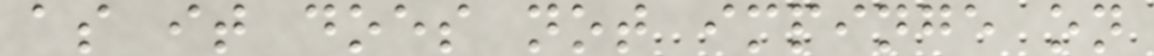as it does not impinge on
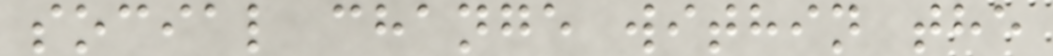social change within the
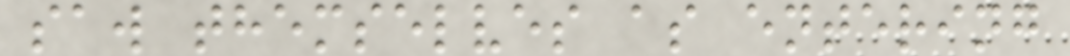saw themselves as entering
